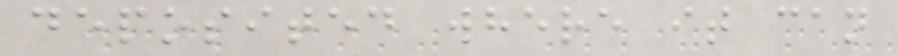deposited where it can
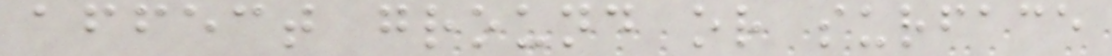affect ground or surface
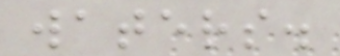waters.
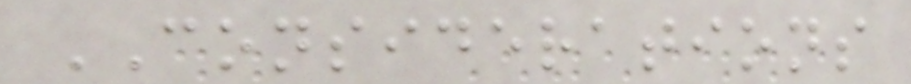CONSIDERATIONS
